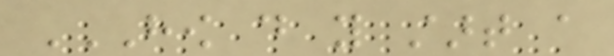HOW DO YOU START A
